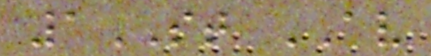1ST AV
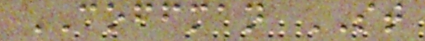COFFMAN ST
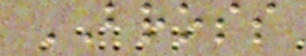BROSS
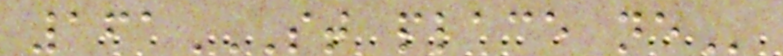161ST PLACE NE
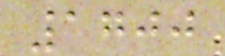1700
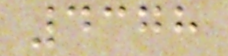4378
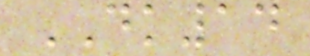DK14
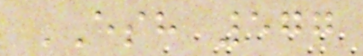ESH 577
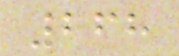268
